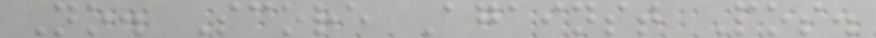No. Score Against Pos.
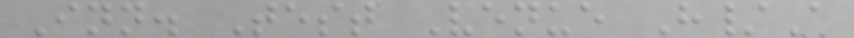Inn. Test Venue H/A
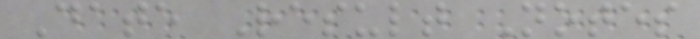Date Result Notes
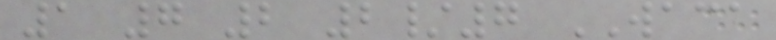1 7 2 2/7 WACA
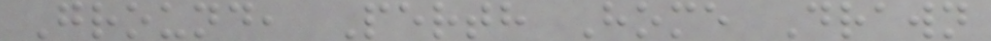Ground, Perth Home Drawn
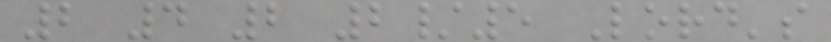2 4 2 2/5 Lord's
